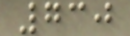730
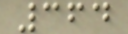364
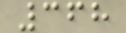368
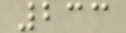233
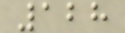128
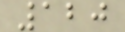120
